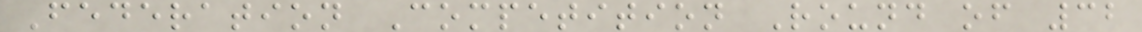Federation Competition Round of 32
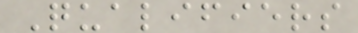Qualifiers
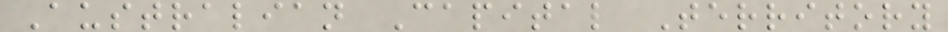Australian Capital Territory
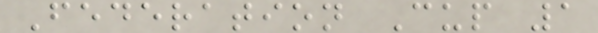Federation Cup 1
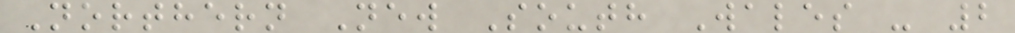Northern New South Wales - 2
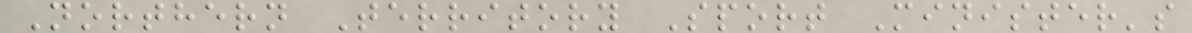Northern Territory Sport Minister's
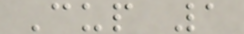Cup 1
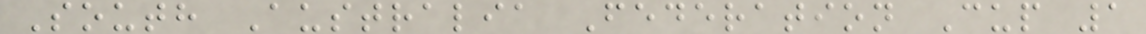South Australia Federation Cup 1
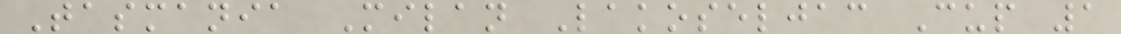Tasmania Milan Lakoseljac Cup 1
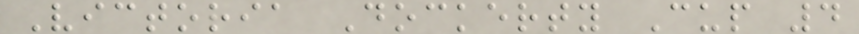Victoria Dockerty Cup 4
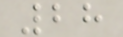28
